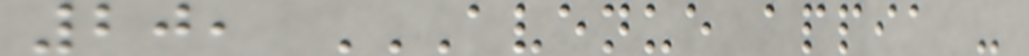20, AVENUE APPIA -
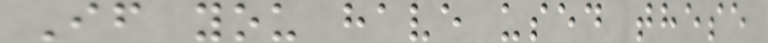If you have used these
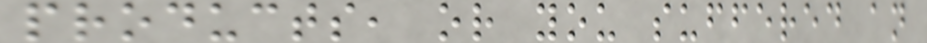products, or you suffered an
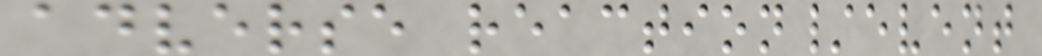adverse reaction/event
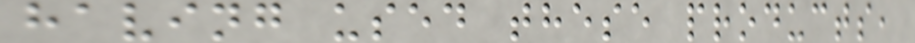having used these products,
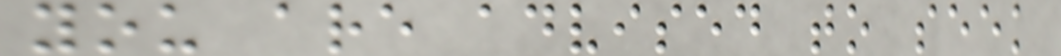you are advised to seek
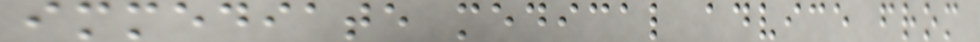immediate medical advice from
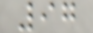97
